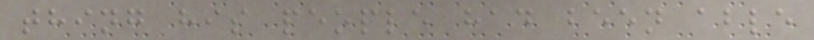thing his people had been able
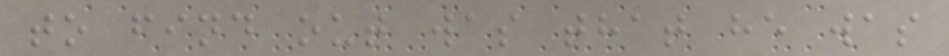to find out was that he was
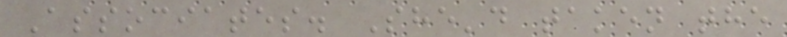Associates. She'd taken the
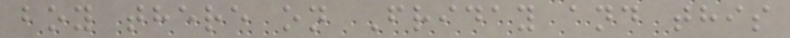boy there on Friday and this
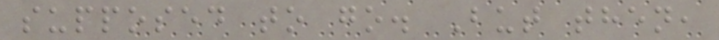supposed to go. But then,
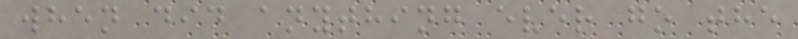when did anything ever go the
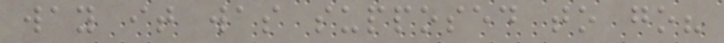way it was supposed to go?
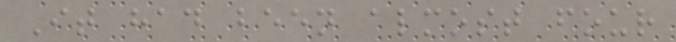It had been almost four
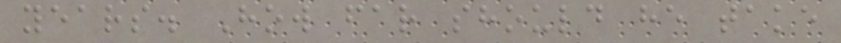years. How far should he take
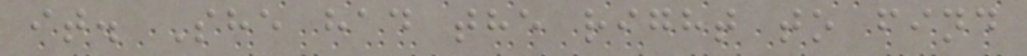it. She had the right to find
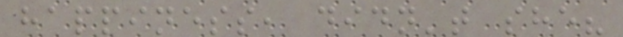happiness, didn't she?
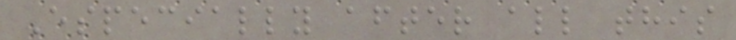Especially after all this
